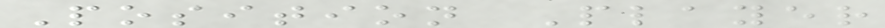Position Player
